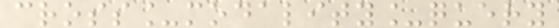cross_modality_query
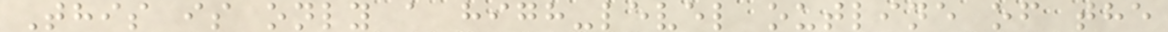This is only a high-level outline of the
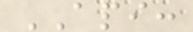API:
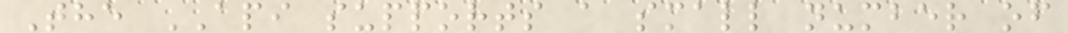The API supports a small number of
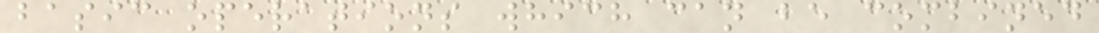basic operations which can be combined
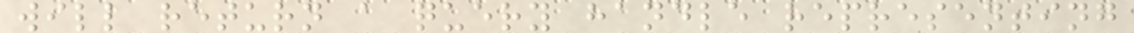will return a query handle representing
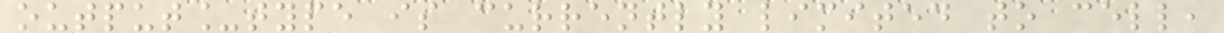output_type is currently limited to cell,
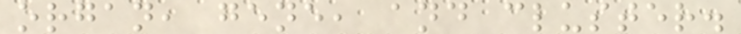organ, gene, and cluster.
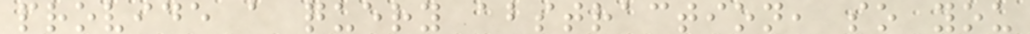provide a query abstraction, so you
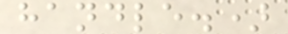handle.)
